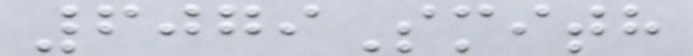6079Smith
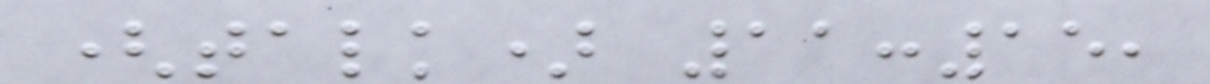(talk) 11:15,
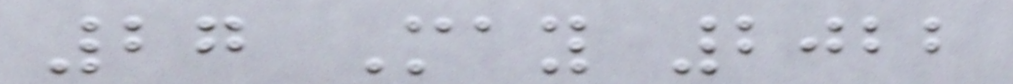27 May 2022
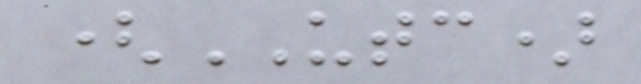(UTC)
